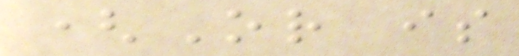(Or is
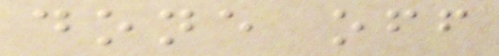done off
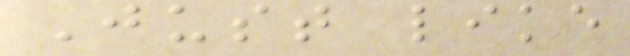Just like
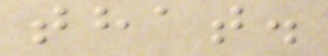that.
